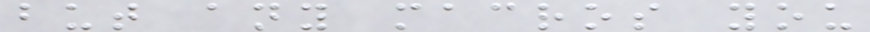but any macros you
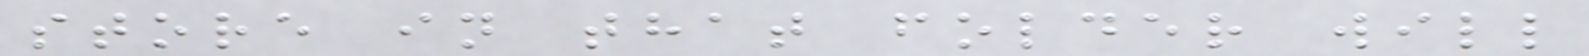store in that folder will
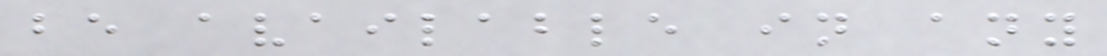be available in any
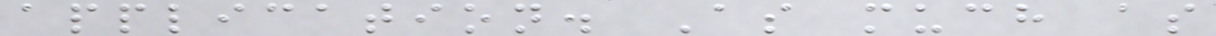application. As much as
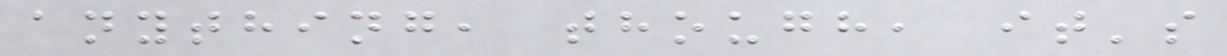anything, though, it's
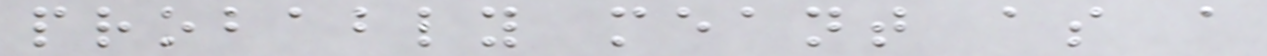probably meant as a
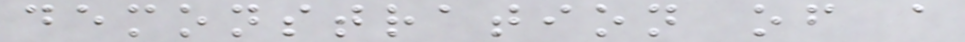demonstration of a
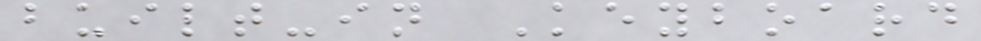built-in Keyboard
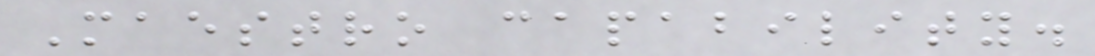Maestro capability.
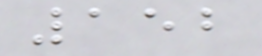152
